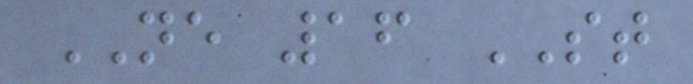NE 16 ST
